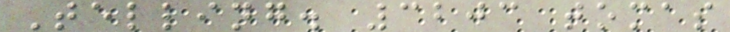Telling. 3203 tomas
